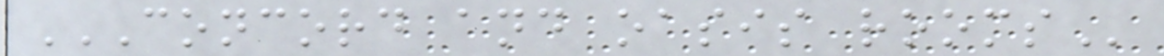CONCORD AND OASIS ROOMS
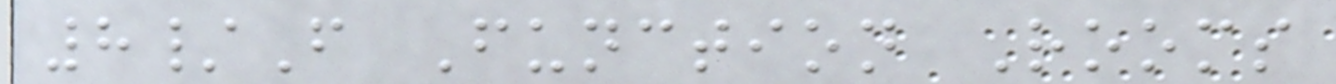8/F Function Rooms
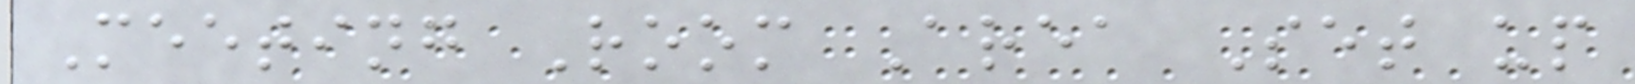Meeting Room Area Set up
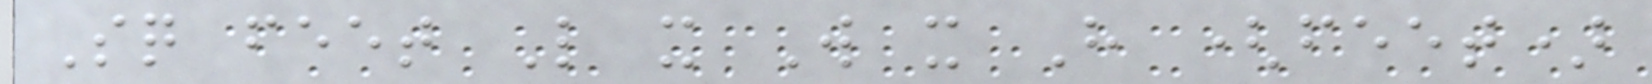Sq feet L x W x H (feet)
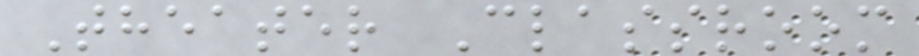Theater Classroom
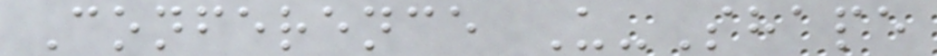Conference U-Shape
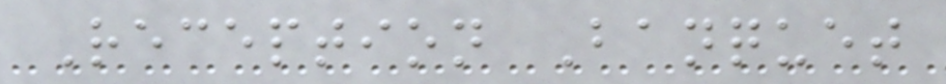Reception Banquet
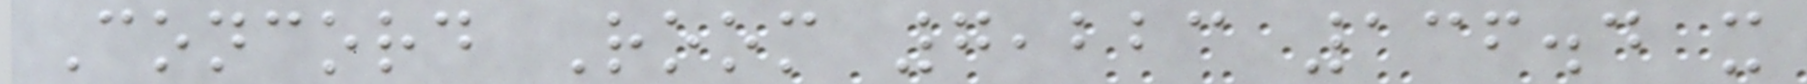Concord Room 7,223 136.4 x
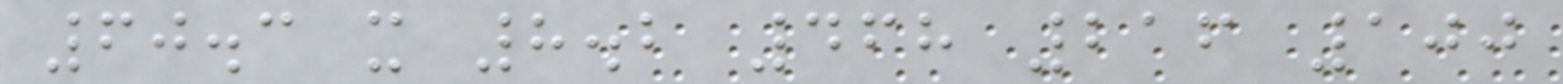60.3 x 8.2 468 216 100
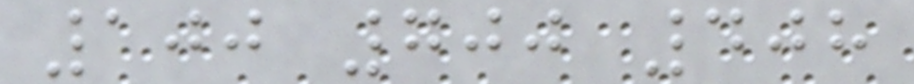100 700 408
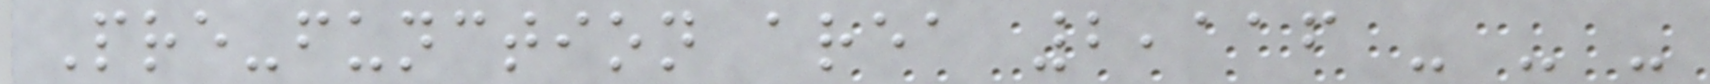Pre-function area 2,116 - - -
